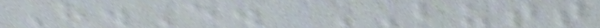H.E. BUTT
